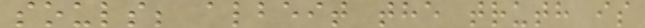souls; albeit the truth is
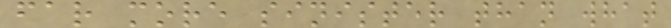far more sinister than what
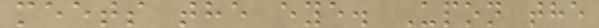meets the eye. Upon the
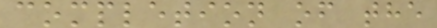completion of the
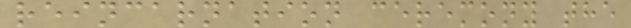reincarnation ceremony the
